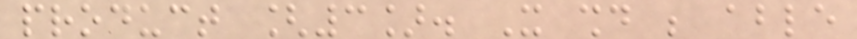product [3]. It should be able
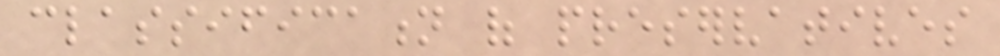classification of preservatives
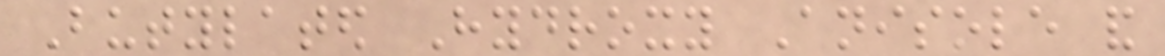Butylated Hydroxy Anisole and
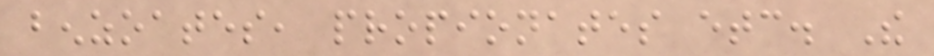benzoates, propionates etc. The
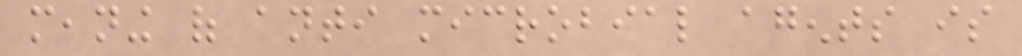meaning of anti microbial agents is
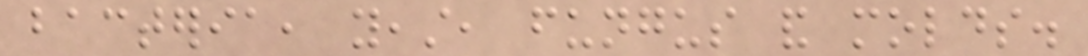bacteria, yeast, fungus and molds.
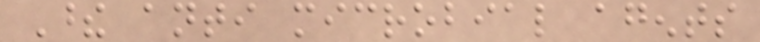These anti microbial agents
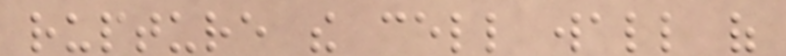rupture the cell wall of
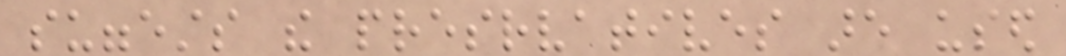suggests the presrvatives are used
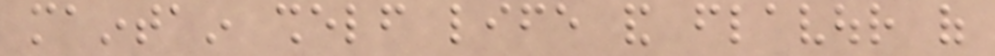maintain shelf life and flavour of
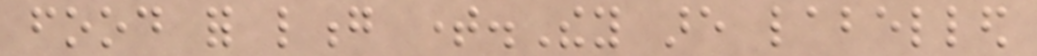food for long time.They are labelled
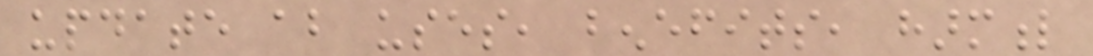update about uses, benefits, harmful
